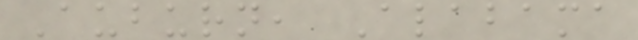Auburn, Alabama
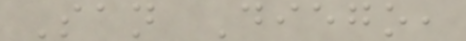San Diego,
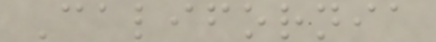California
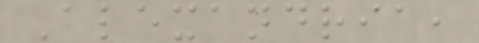Alexandria,
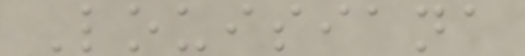Louisiana
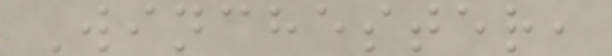Winchester,
